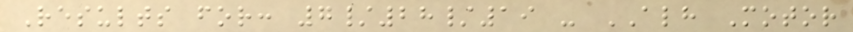Results for: 7/28/19 - ALH Motor
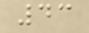43
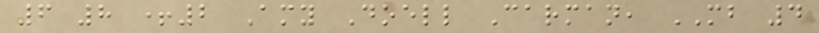6 8 +2 Amy Doell Carman, MB 4
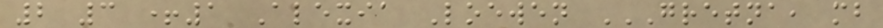2 3 +1 Alexia Loewen GRETNA, MB
